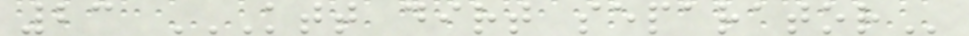23 KTT DIRT SEPARATOR
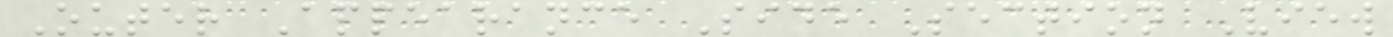Outer Appearance Side Section View
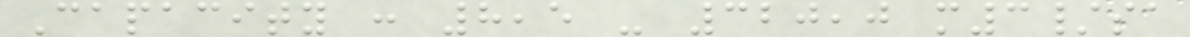Capacity : 8,5 - 320,0 m3/sa
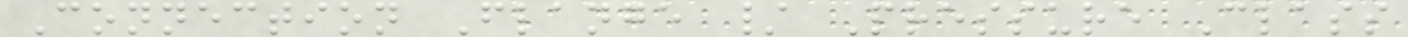Connection Flange / Pressure Class
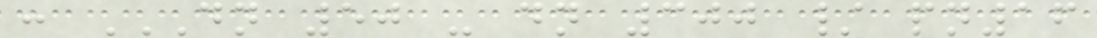: DN 50 - DN 300 / PN16
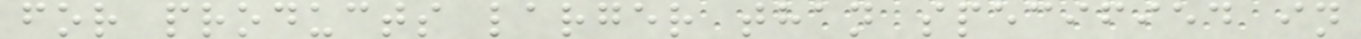for products larger than specified in
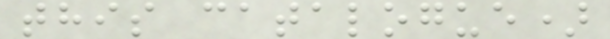this catalogue)
